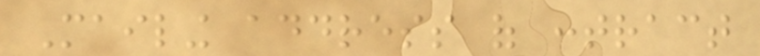Mailing address of contract
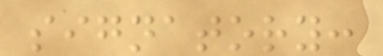signatory:
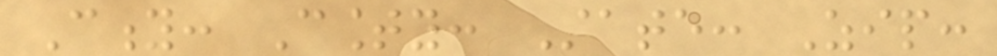City: County: State: Zip:
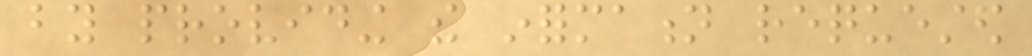by providing the information requested
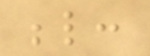below:
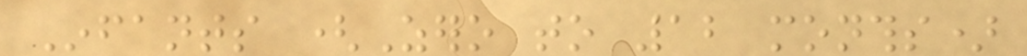Infants (Zero to 12 months)
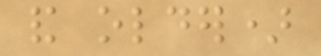and older)
